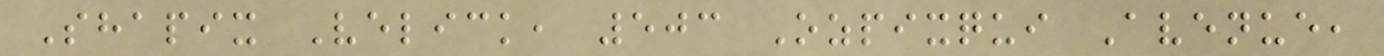Shapix Velick, 503 Ozpixqui Avenue,
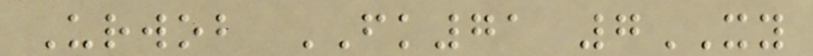Urwob FK71 7XY
